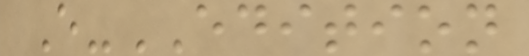E-EDITION
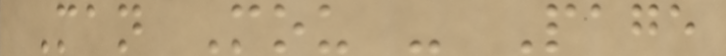Man Mou - Page
